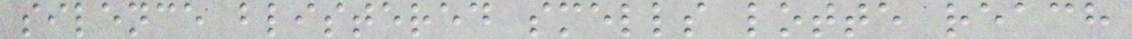silence blistered smells lotte reach
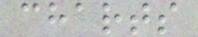charts
